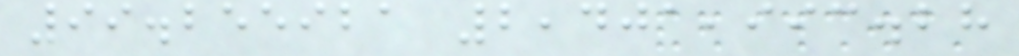99.255921 2,401,993.28
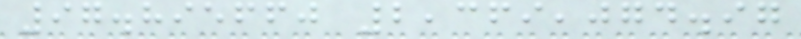97.895660 2,369,074.97
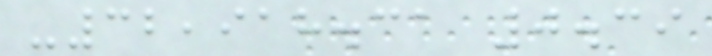-32,918.31 0.39
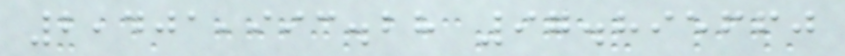2,401,993.28 97.895660
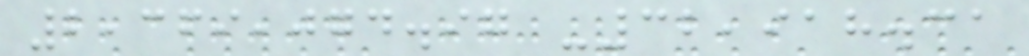2,369,074.97 -32,918.31
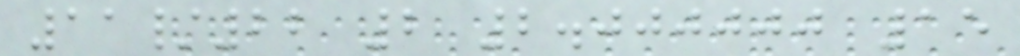11/22 2 2.000000 15
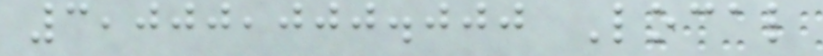3,000,000.000 Local
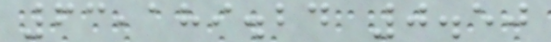63,189.24 0.50
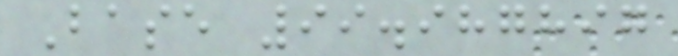Base 99.987897
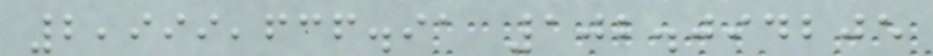2,999,636.91 102.094205
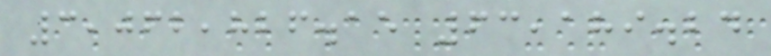3,062,826.15 63,189.24
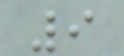9
